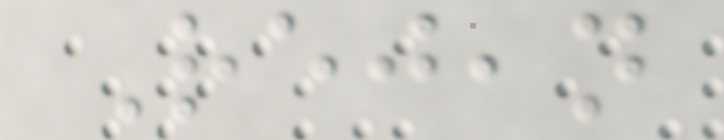Rejean
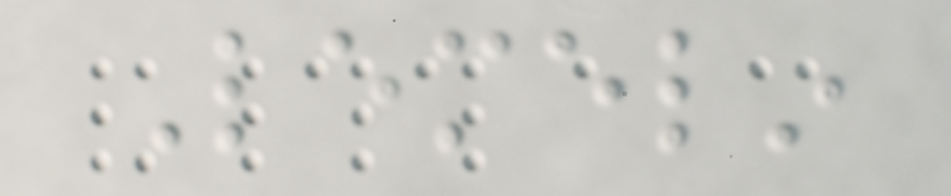Lemelin
